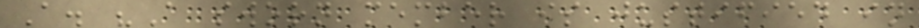A. "A sworn member is justified in
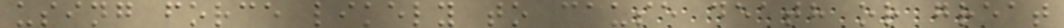using force likely to cause death or great
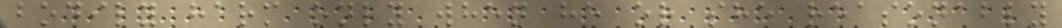bodily harm only when he or she reasonably
